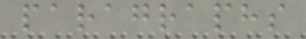paragraphs
